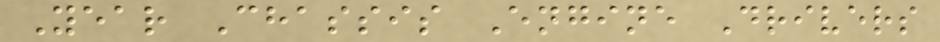Year Chassis Engine Drivers
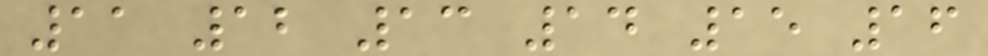11 12 13 14 15 16
